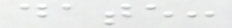date:
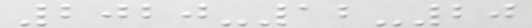2020-12-20
